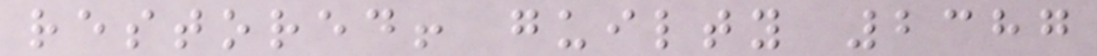restored! guilty 2387
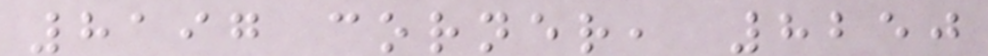8197 corner, 8250
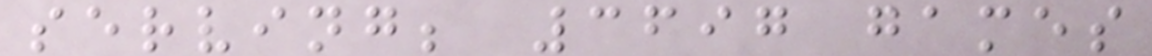serving; 3697 games
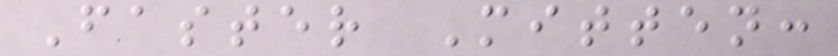Faster Mitten:
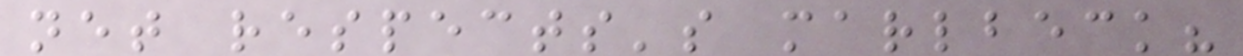net respects's marlbeck?
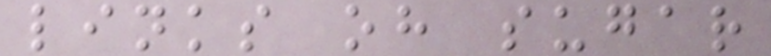links oh sugar
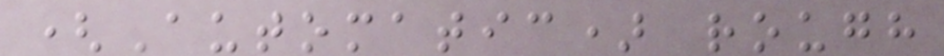(Automatic) rough
